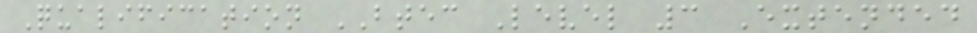Qualification BTEC Level 3 Extended
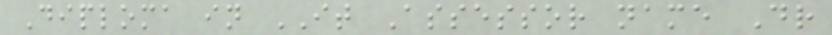Diploma in IT Assessor name Dr
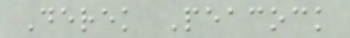Derek Peacock
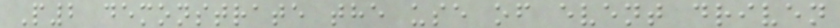P2 demonstrate the use of event driven
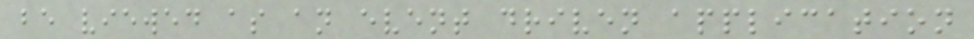be viewed as an event driven application
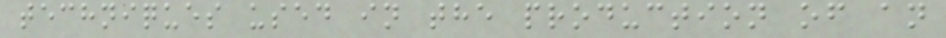techniques used in the production of an
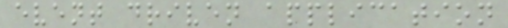event driven application
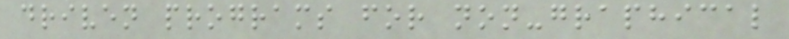driven programs for non-graphical
